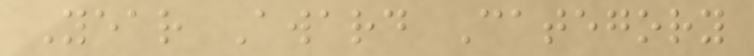Year Award Category
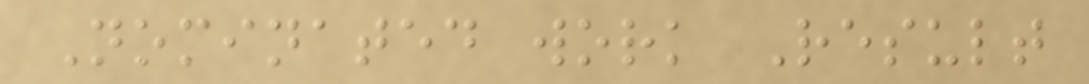Nominated work Result
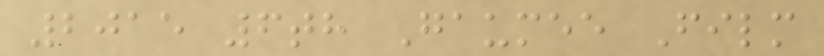2015 6th Gaumee Film
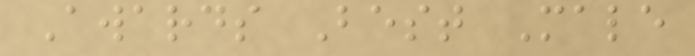Awards Best Male
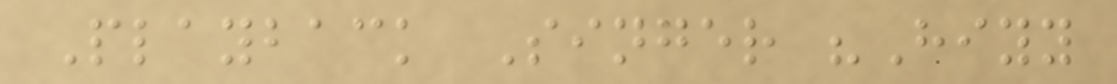Playback Singer "Hiyy
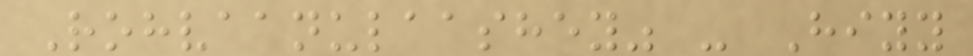Rohvaanulaashey" - Hiyy
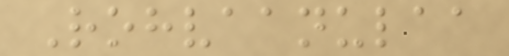Rohvaanulaa
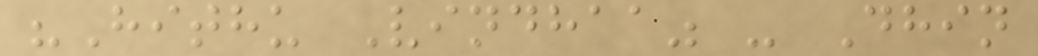"Hithu Vindhaa" - Dhin
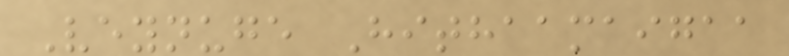Veynuge Hithaamaigaa
